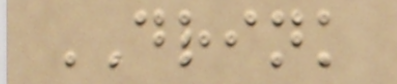DRINK
